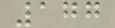177
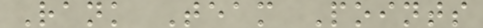Rank Team Points
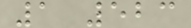1 523
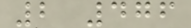2 476
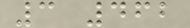3 462
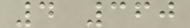4 360
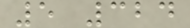5 324
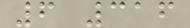6 316
